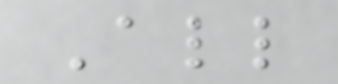All
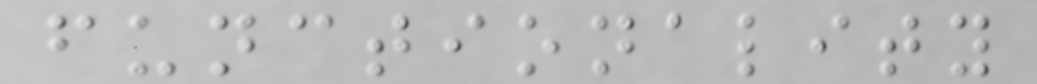functionality
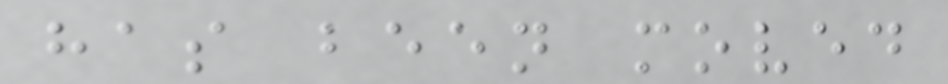has been moved
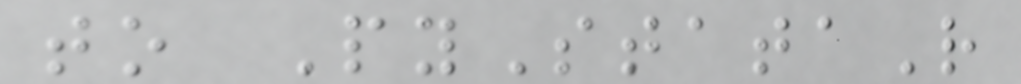to PyStataR
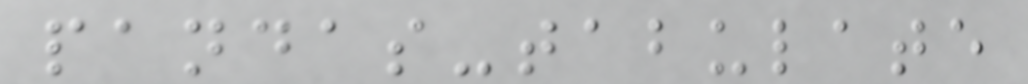pandas-tabulate
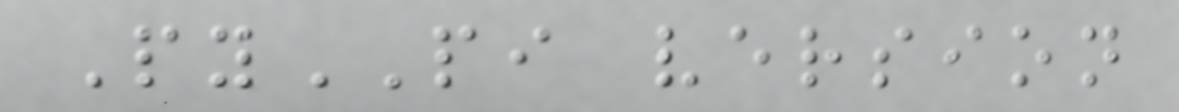PyPI version
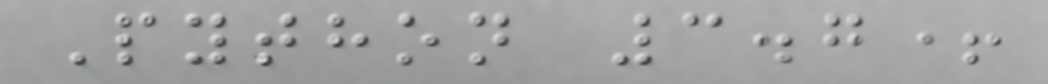Python 3.7+
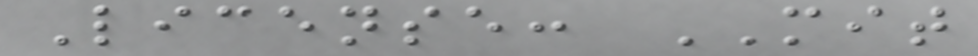License: MIT
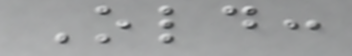Old:
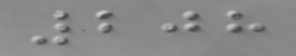208
